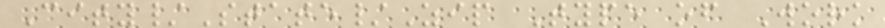City/State/Zip Type of Work
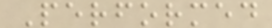Performed
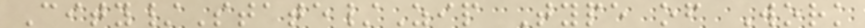City/State/Zip Type of Work
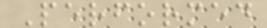Performed
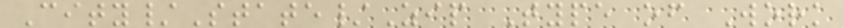City/State/Zip Type of Work
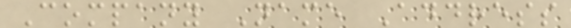Company Name Address
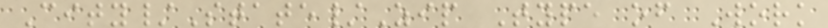City/State/Zip Type of Work
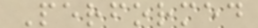Performed
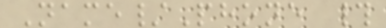Name/Phone #
